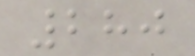280
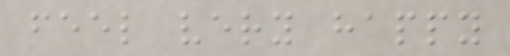feel very happy
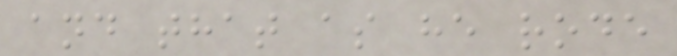and that as he rode
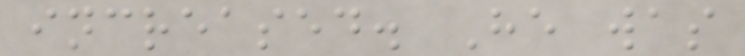increased. He was
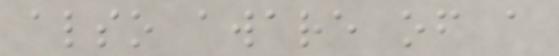also aware of a
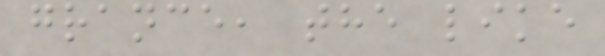grance, the like
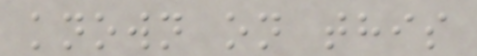known on this
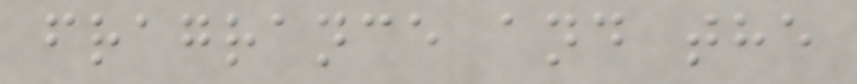fragrance and the
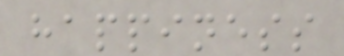happiness
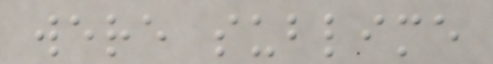were sublime
